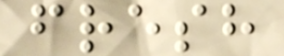fresh
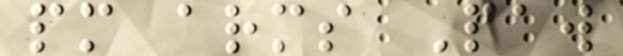pm arms Paw
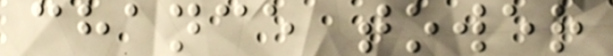chance tower
